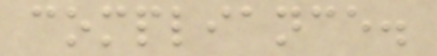compliance.
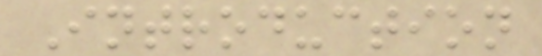Introduction
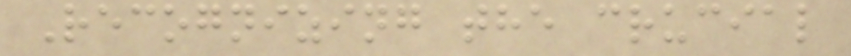Recognizing the crucial
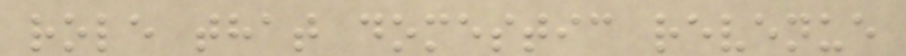role that domestic revenue
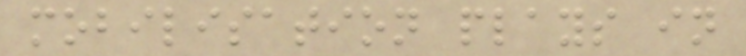mobilisation plays in
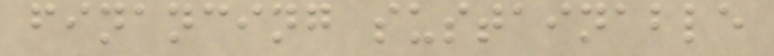financing sustainable
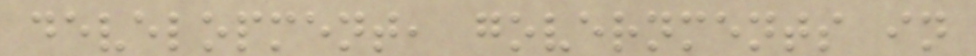development, governments in
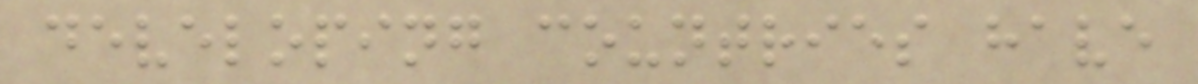developing countries have
